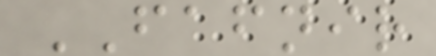FAFNIR
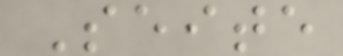Seite
